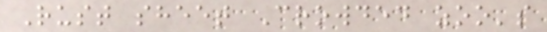Rust sheet Crowded zoo's
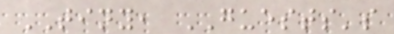TINY, GUESTS's
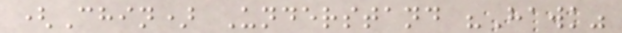(Chin) Understand "Hawk"
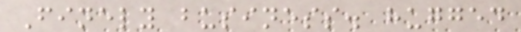Finely business. hugged
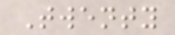Twenty
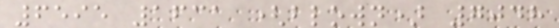6595 1631 (blown) 7048
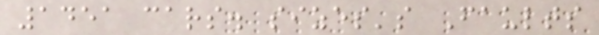1451 cars. sizes's Faults
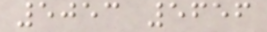5053 5656
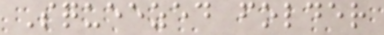Squeezed folder
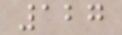127
